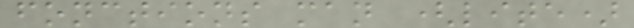fonctions man (lite)
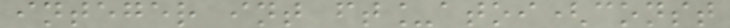integer int ft_atoi(const
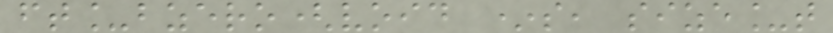ft_bzero(void *s, size_t
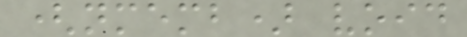(nmemb) void
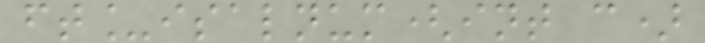ft_isalnum(int c)
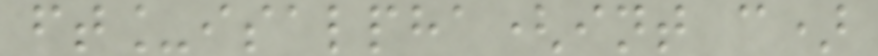ft_isalpha(int c)
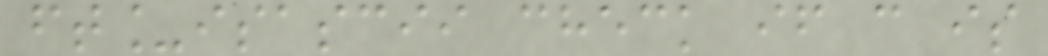ft_isascii check if c is
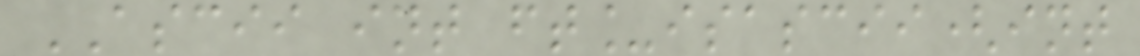ASCII int ft_isascii(int
